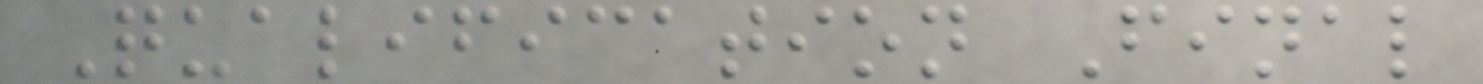Qualification Final
